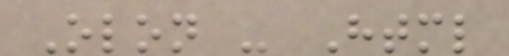Olon - Html
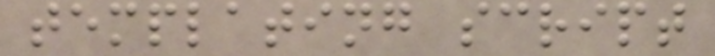templating script
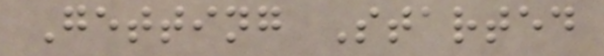Getting Started
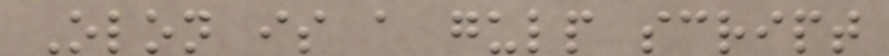Olon is a gulp script
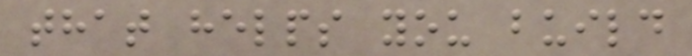that helps you build
